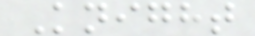Knight
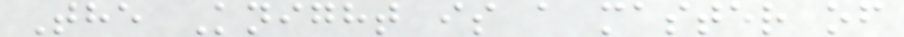The Knight is a master of
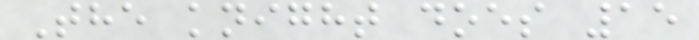The knight does 15
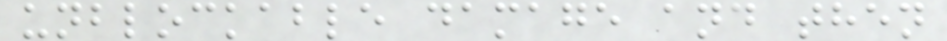unblockable damage and then
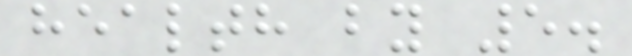health by 5.
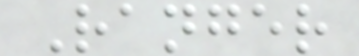Ranger
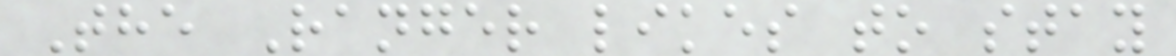The Ranger likes to stay
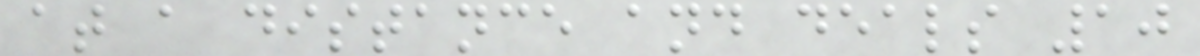at a distance and deals 10
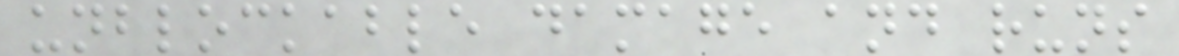unblockable damage and runs
